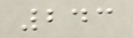243
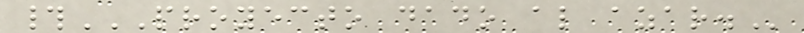#PROYECTO DADO AL AZAR.
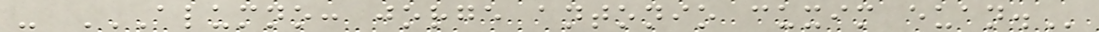- ALUMNO: JORGE ANTONIO CUXIM EUAN.
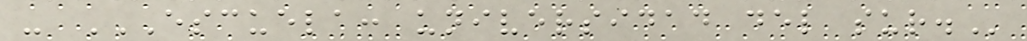- ESCUELA: UNIVERSIDAD DEL SUR.
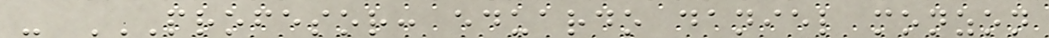- PROFESOR: EDUARDO DANIEL MONZON
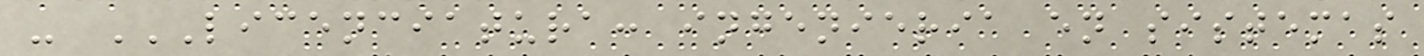- LICENCIATURA: INGENIERIA EN SISTEMAS
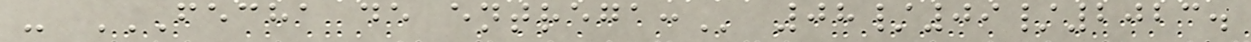- FECHA DE ENTREGA: 08/09/2023.
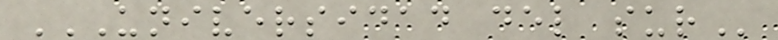UNIVERSIDAD DEL SUR
